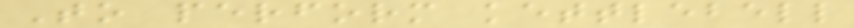To perform kettlebell
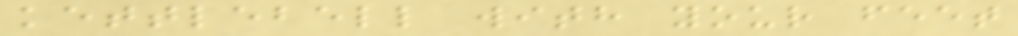kettlebell with your feet
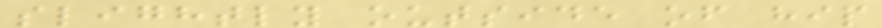slightly outside of hip
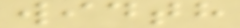width
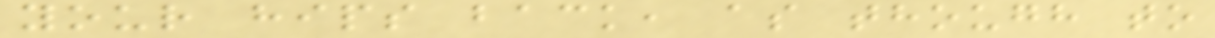your hips back, as though to
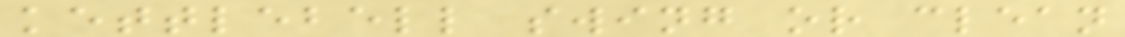kettlebell swing or clean
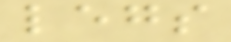legs
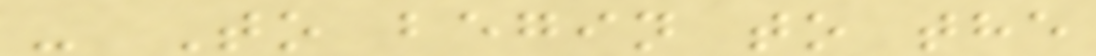- To begin to the
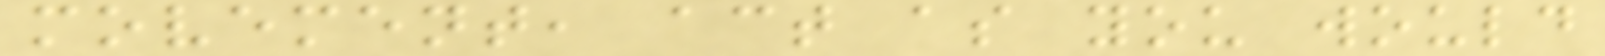movement, act as you would
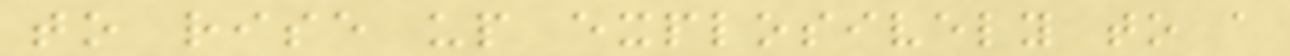to rise up explosively to a
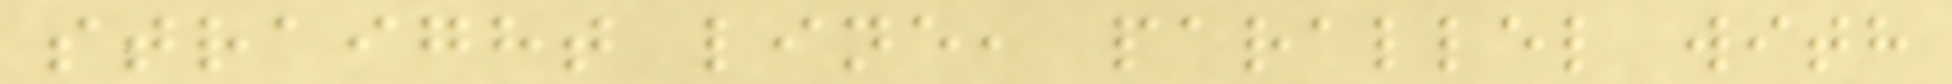straight line, parallel with
